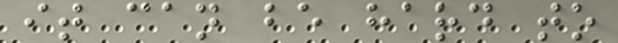it can be hard to
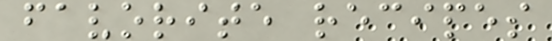favorite recipes
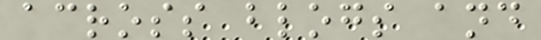across blogs and
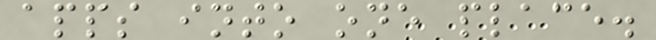apps into one place.
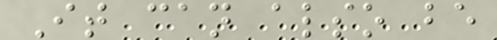It can also be
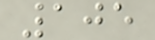105
